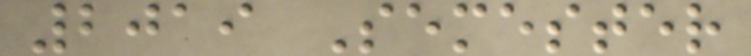2019 Semester
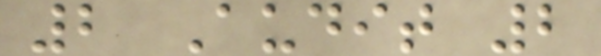2 Audit 2
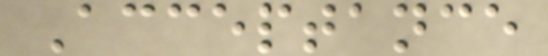Acceptance
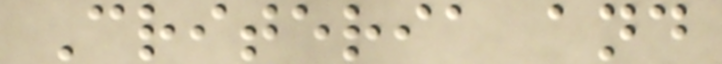Criteria and
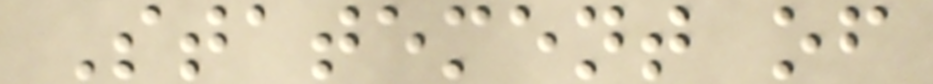Statement of
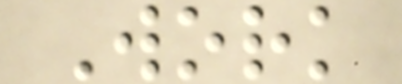Work
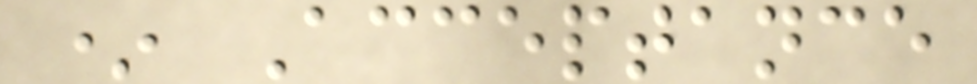* Acceptance
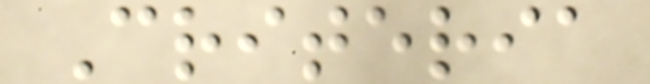Criteria
